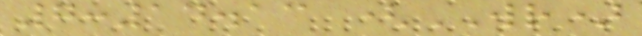7:14.13 (WR)
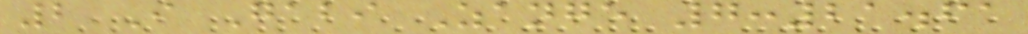2 I Gabi Zange 7:21.61
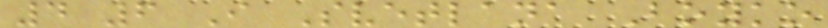4 6 I Svetlana Boyko
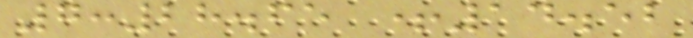7:28.65 +14.52
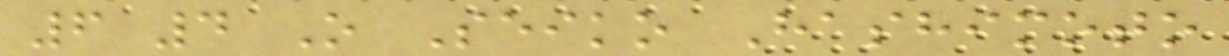6 4 O Seiko Hashimoto
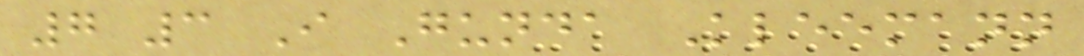7 3 I Gunda Kleemann
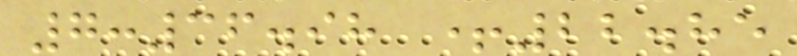7:36.98 +22.85
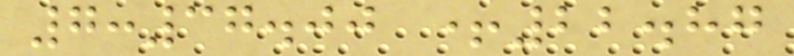7:37.00 +22.87
